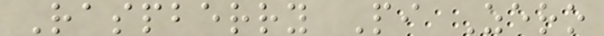Raspberry Pi Zero
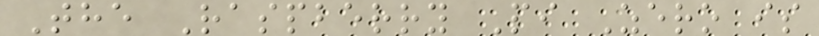The Raspberry Pi Zero is
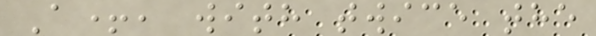A+, with twice the
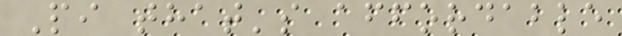Pi that's affordable
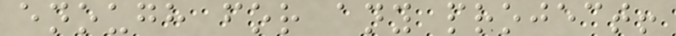enough for any project!
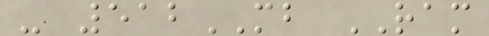- 512MB RAM
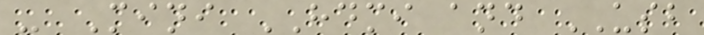- Mini HDMI and USB
